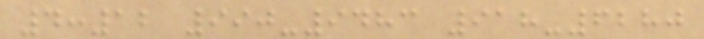4:12 990-9483 918-6280
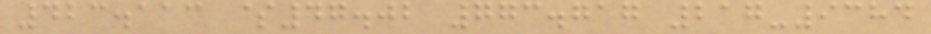423.113 $47.02 773.717 217-9384
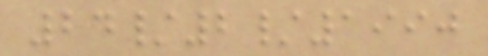24/2/1990
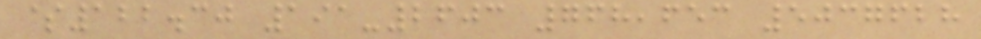$122.30 191-2603 768,653 5037628
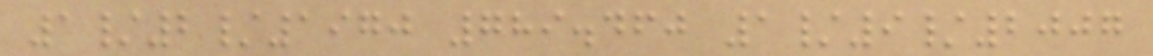1/2/1970 789.460 1/9/2007
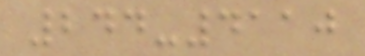244-4110
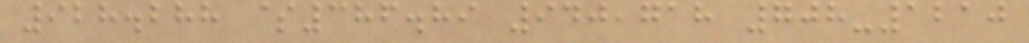928.288 $386.89 940,718 708-1210
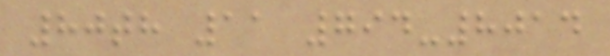80th 11 794-8014
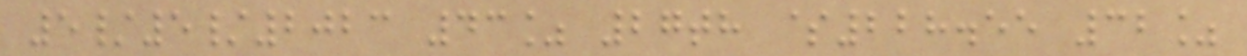5/5/2023 43% 27th $228.55 32%
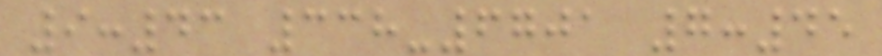9:43 338-6701 7:45
